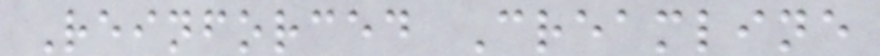Reinforced Creamline
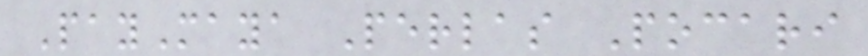PayMaya Perlas Pocari
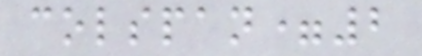colspan=2
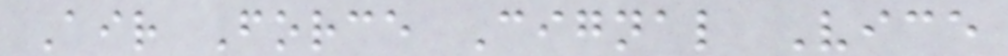Air Force Cignal Vice
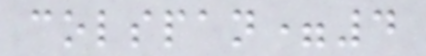colspan=4
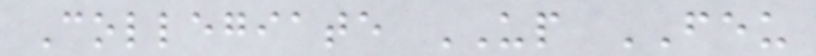Collegiate UP FEU
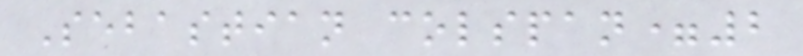Sebastian colspan=2
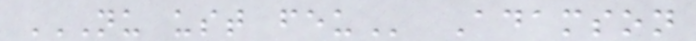NU UST FEU Adamson
